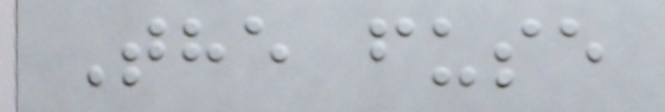The fuse
